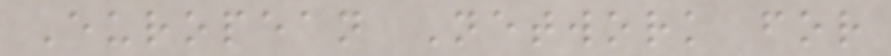European Network for
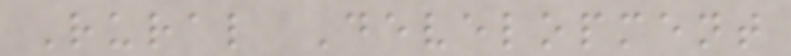Rural Development
